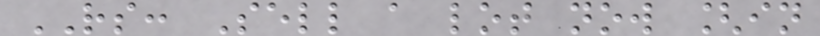RS: Sell a lot now [in
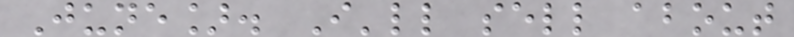June]. I'll sell about
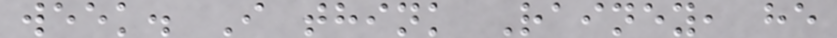week. I think Rainey, he
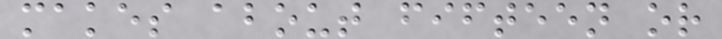makes about fifteen or
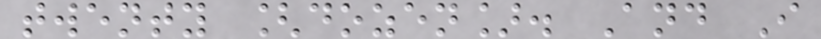twenty [dozen]. And I
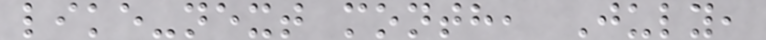like-next month, July,
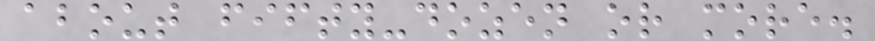about fifty-dozen or more.
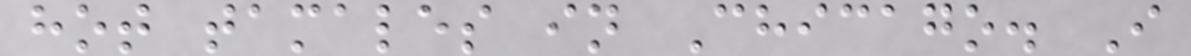hot tamales in Chicago. I
